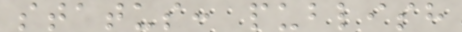status: publish
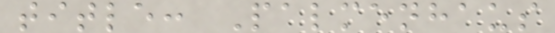title: Palmenhaus
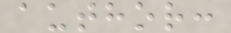author:
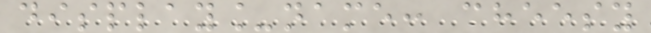display_name: cheesy
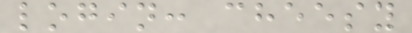login: cheesy
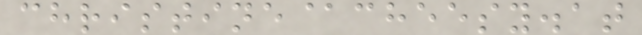christine@cheesy.at
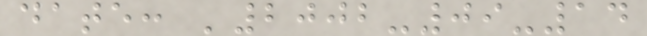date: '2002-09-14
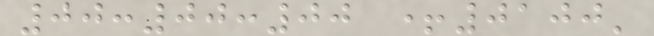00:00:00 +0100'
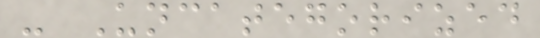- Uncategorized
